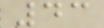43
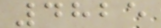4825
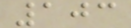103
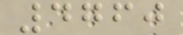4760
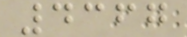4367
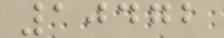10472
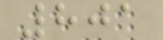801
